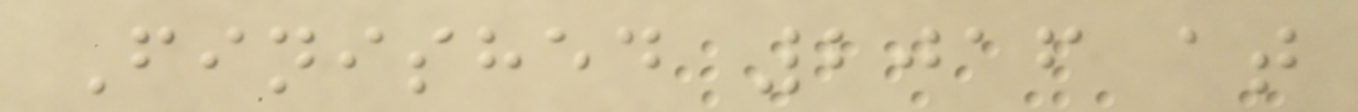Finished 2016 at
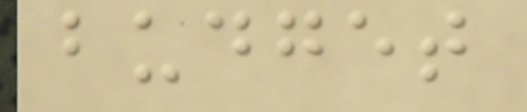budget
